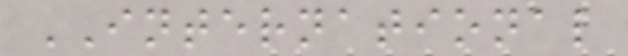INTERNATIONAL
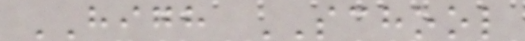HIGH SCHOOL
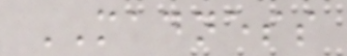MADNESS
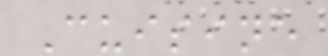Cuisine
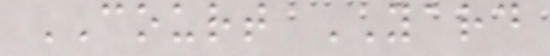COURT YARD
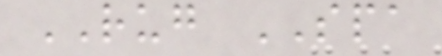RUG SPA
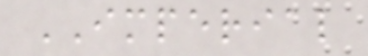IMPERIAL
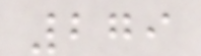279
